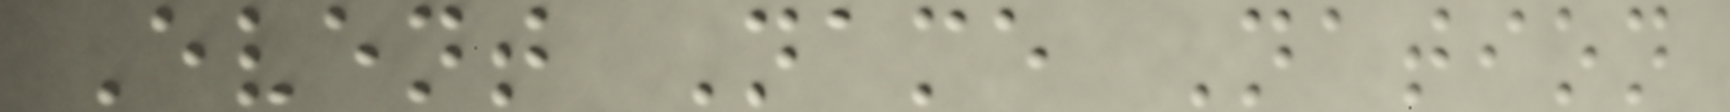Event Name Nation
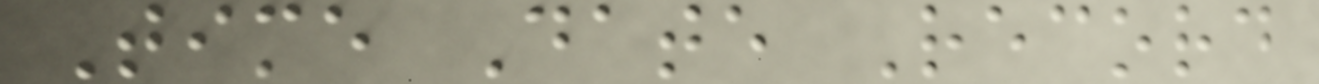Time Date Record
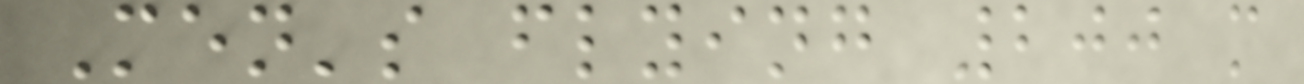Men's flying 200 m
